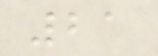21
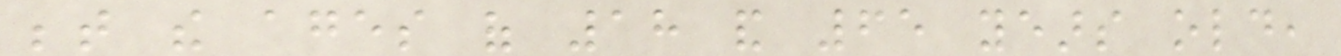between the ages of 18 and 65 years old,
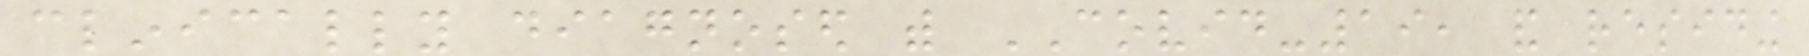clinically diagnosed with COVID-19, and residing
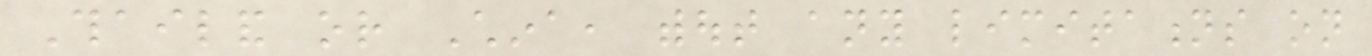Thailand or China, without any limitations on
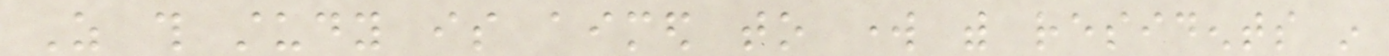As this study is aimed to work with residents in
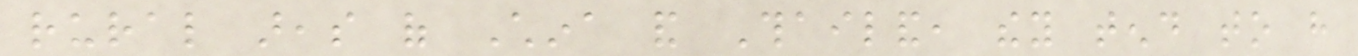rural areas of China and Thailand, they tend to have
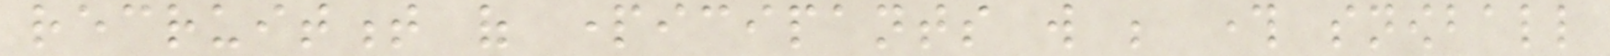recruitment of participants will be through snowball
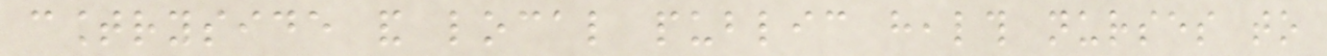countryside and local public health nurses to
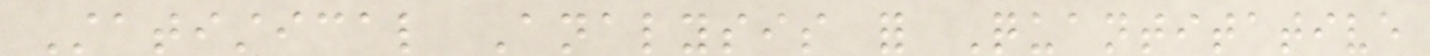Statistical Analysis for Quantitative
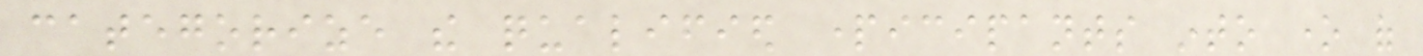categorize the qualified participants into one of
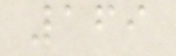169
